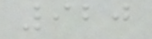920
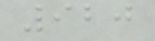920
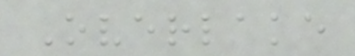Overlake
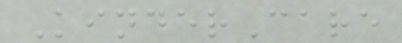KinderCare
